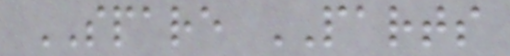SPARE PARTS
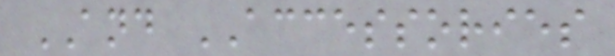AND ACCESSORIES
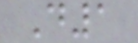D1
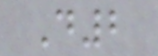D2
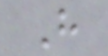H
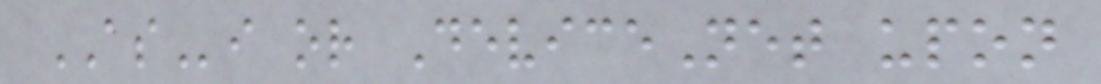ASi or DeviceNet upon
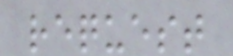request
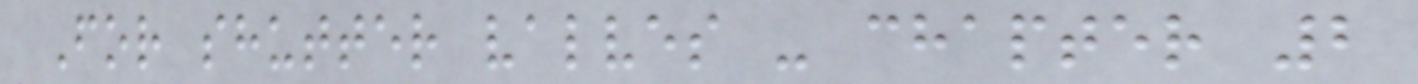For shutter valves - chapter 2
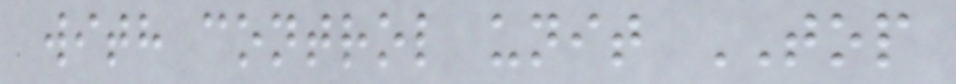with control unit TOP
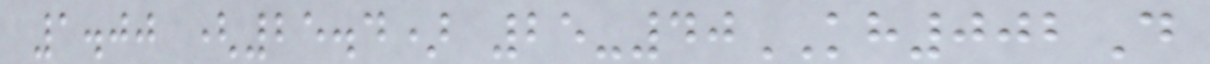1.00 (25.4) 25-40KH002D
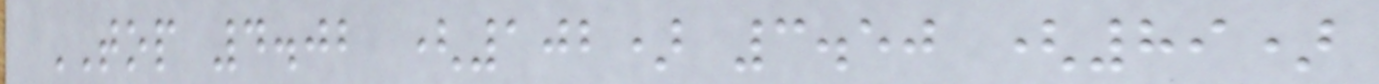TOP 4.02 (102) 3.50 (89)
